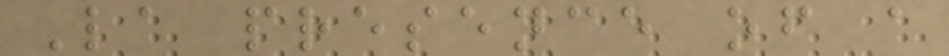La presence of a
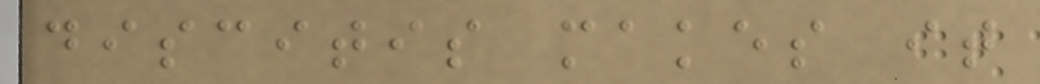discitis makes it
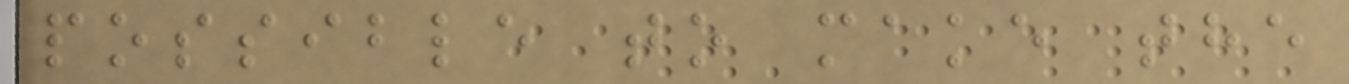possible to make the
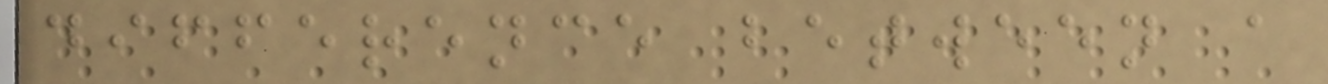difference between a
